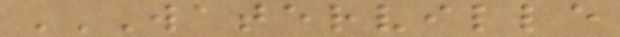WATERVILLE
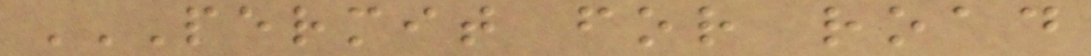PERMIT FOR ROAD
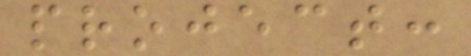project:
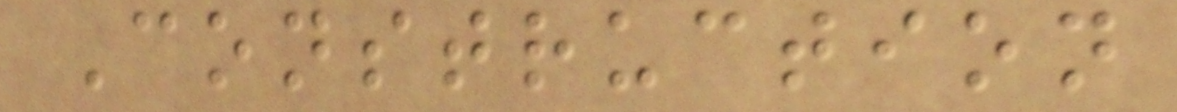Construction
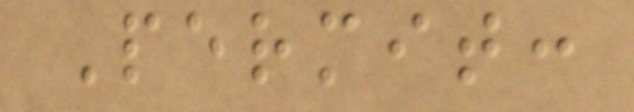Permit:
